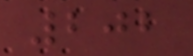202
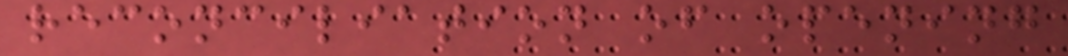reconciliation of opening
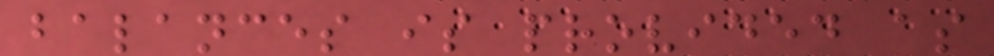balances is provided as
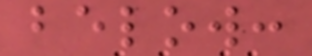below:
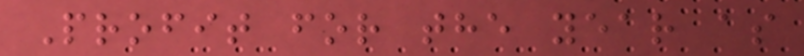Profit for the year as
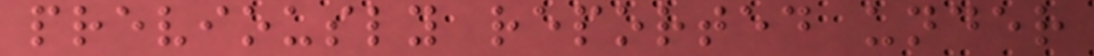previously reported under
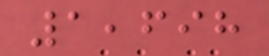1,698
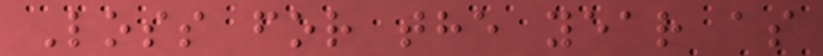Loss for the year as
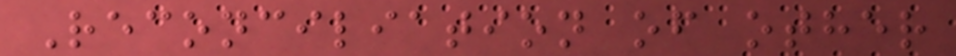Reconciliation of other
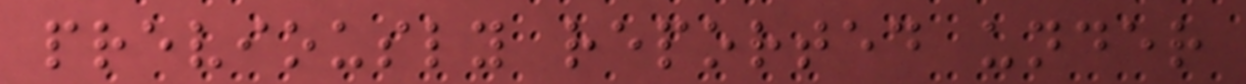previously reported under
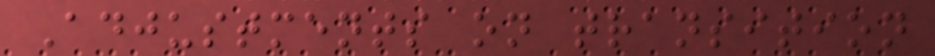Adjustments on transition
